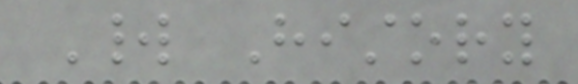World History
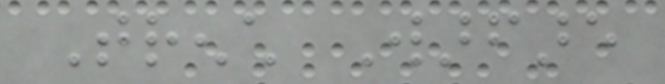Trench Warfare
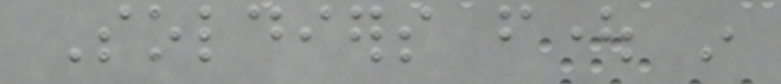Soldiers fought in
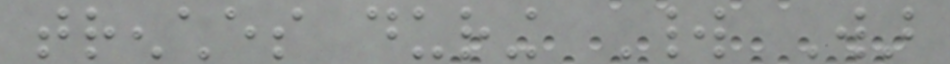trenches during World War
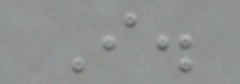I.
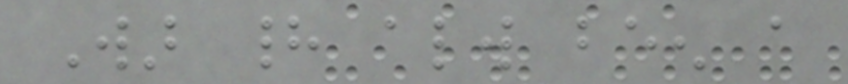War had always been a
